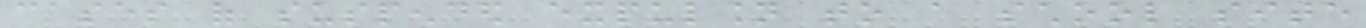cases of suspended expulsion to a school site
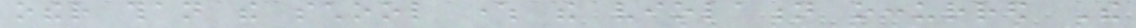other than the school where the violation occurred The
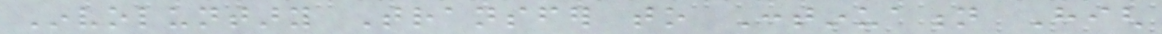Involuntary Transfer to Continuation High
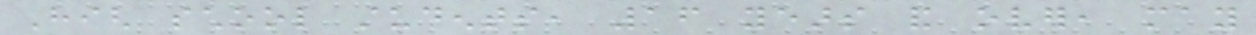High school students, 16 years and over, may
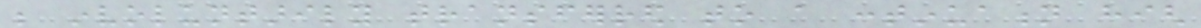be involuntarily transferred to a continuation high
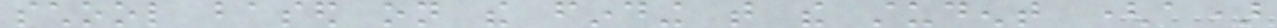school based on the finding that the student (a)
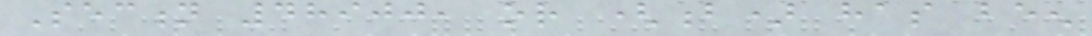Section 48900, or (b) has been
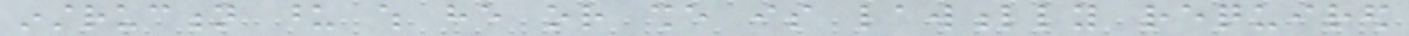instruction upon which he or she is lawfully required
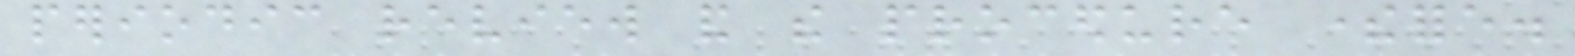periodic review and the procedure therefore.
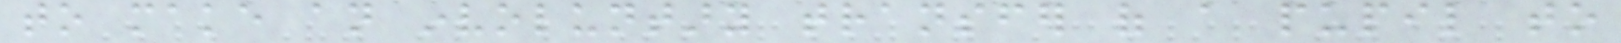to make an involuntary transfer of a pupil to
